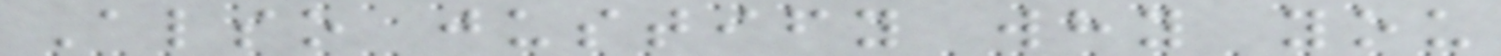Also justify why you
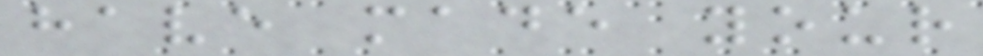have made your
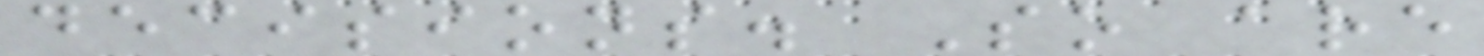decisions. So are
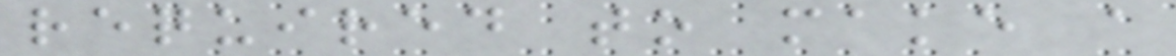required to make a
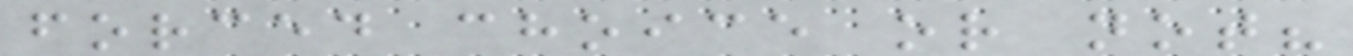forced choice or not?
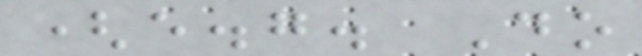(e.g. Do
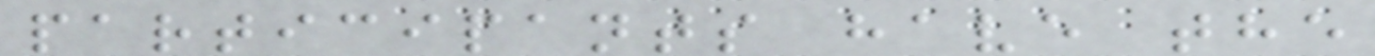participants have the
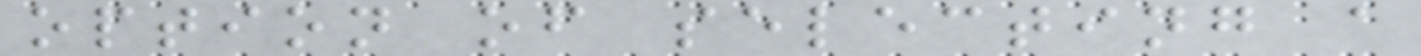option of selecting a
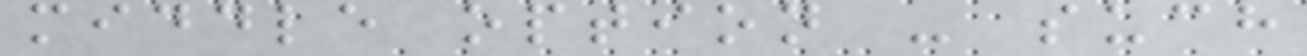middle option - such
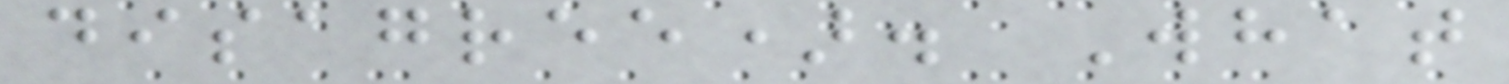disagree). What
